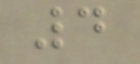4
